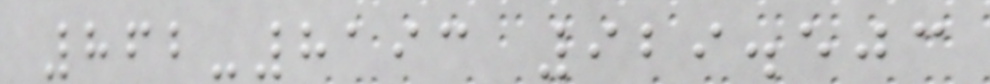862-8193 929.503
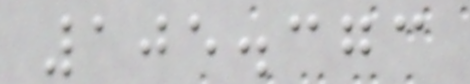105.373
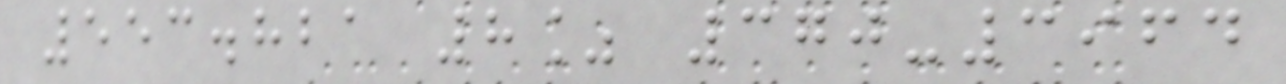553.821 8% 370-3964
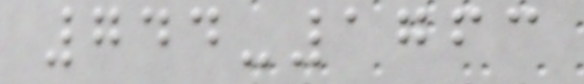744-1763
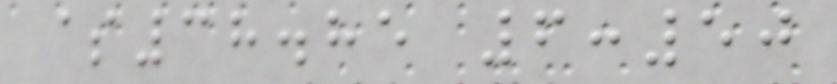$38.85 6:50
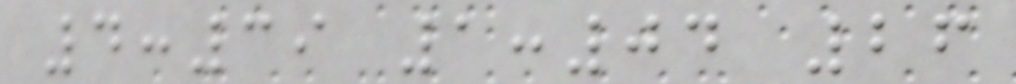4:39 1:04 26
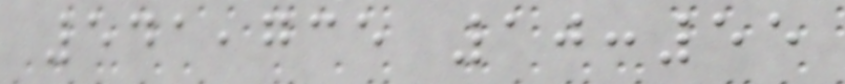541,735 10:55
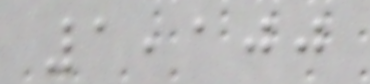1,100
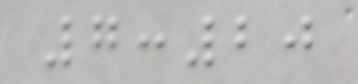7:20
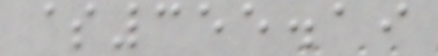$355.19
